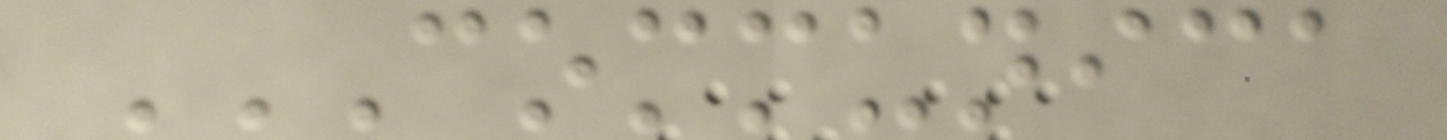COMMUNICA
